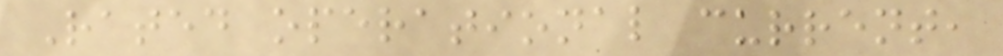Rated operational current,
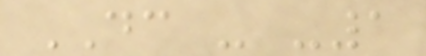DC - -1
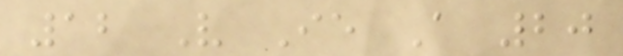12 V Ie A 20
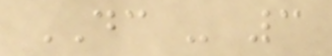DC - 3
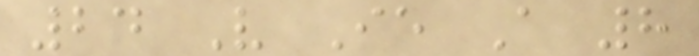24 V Ie A 8
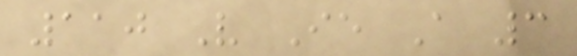110 V Ie A 3
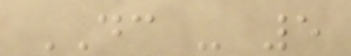DC - 5
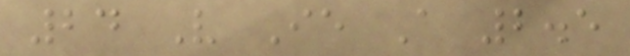24 V Ie A 2.5
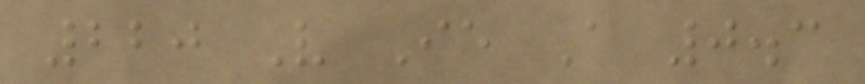220 V Ie A 0.3
